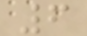6
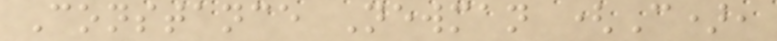Constance Newman (C),
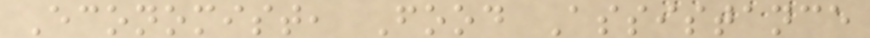Economist, Food Assistance
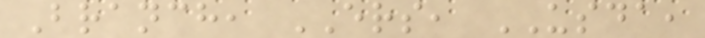Branch, ERS, USDA,
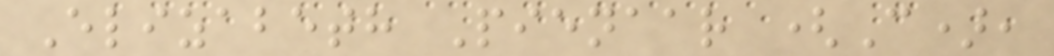Elizabeth Pienaar (C),
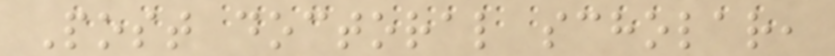Post doctoral scholar,
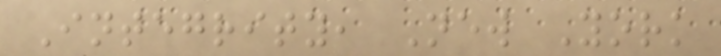Integrity, New York
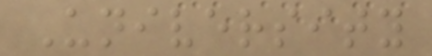University
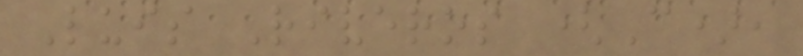Luis Riveros (C),
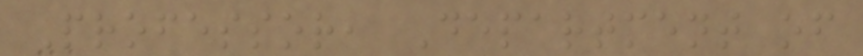Professor, Department of
